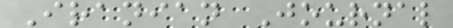Iranian Journal
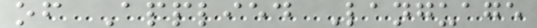of Applied Language
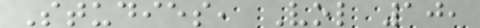Studies, Vol 10,
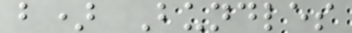b) Bundles
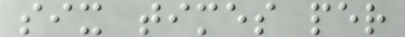six times per
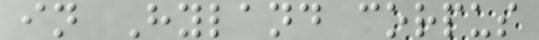in Hyland corpus
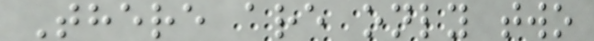There are only two
